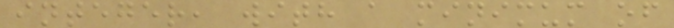integer, with a minimum of
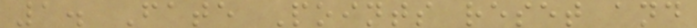1. Fate Points reset and
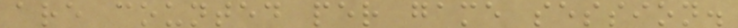are counted per game session.
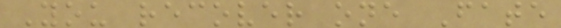You recover one Fate
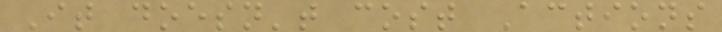It doesn't cost Actions
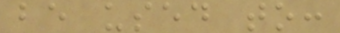be used to:
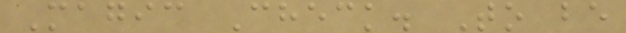Magic Check. To be
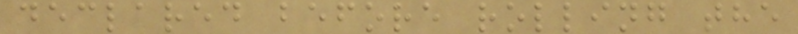declared before rolling the
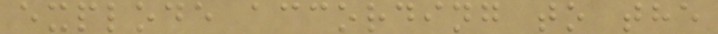explode according to the
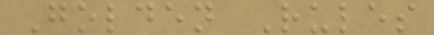Golden Rules
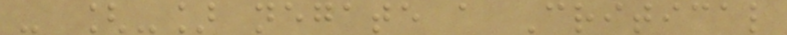- [-] negate a Critical
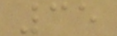35
